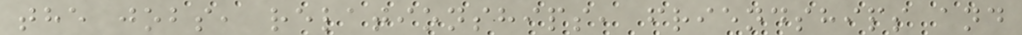the jobs, relationships, friendships and
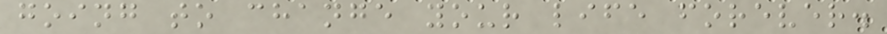going to change your life forever.
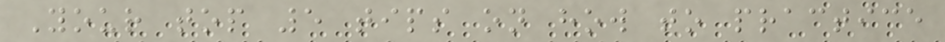Your top 5 tips on how to practice
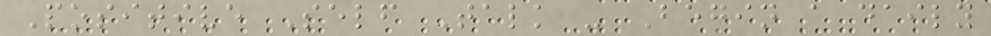Positive Self Talk - Begin a daily
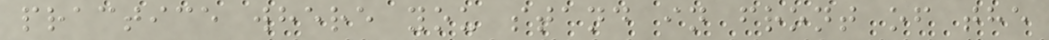practice where you stand in front of the
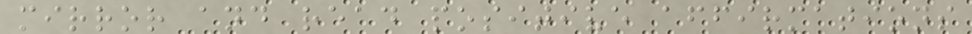mirror and read positive affirmations
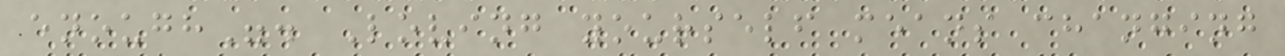enough". Loving yourself means changing
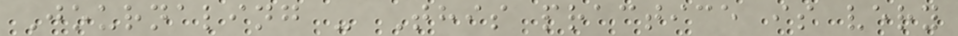Journaling - This practice is very
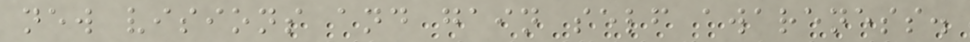new visions and gain self awareness.
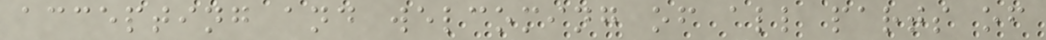accepting and welcoming of all parts of
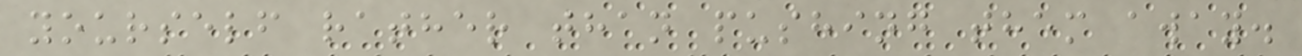yourself rather than pushing them away.
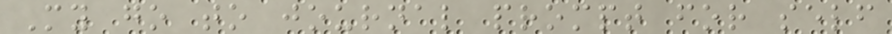My go to journal prompt for self
